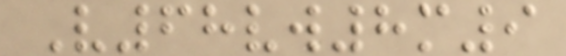V68vw8m9
